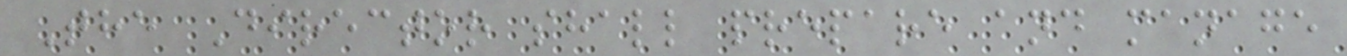The Director shall prepare and manage
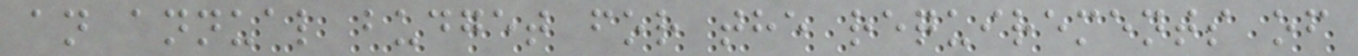an annual budget for the requirements of
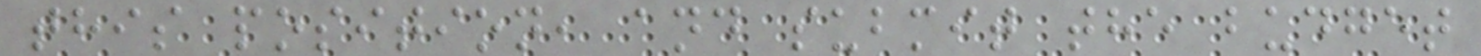this position, and submit the budget
